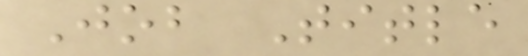Job Title
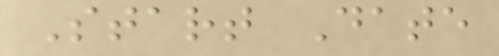Start Date
